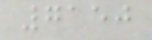7150
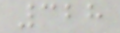328
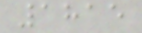1815
